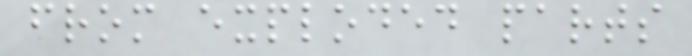from exploded parts
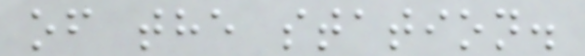of the station.
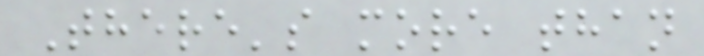There's more than
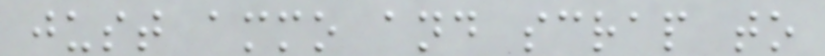just ammo and scrap to
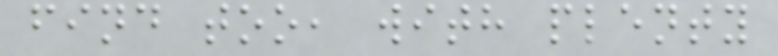find too, with plenty
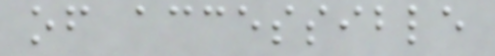of accessible
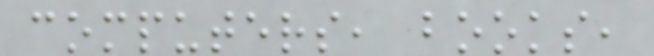computers, books,
